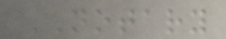NOTARY
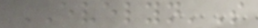EVELYN'S
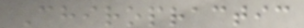Chiropractic
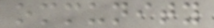ommunity
